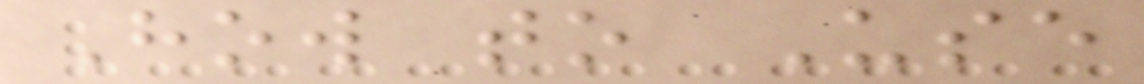How to Use
